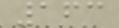163
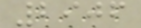2906
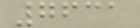7631
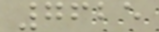7625
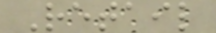Retail
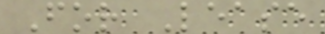For Lease
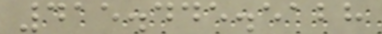415.445.5128
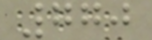770
